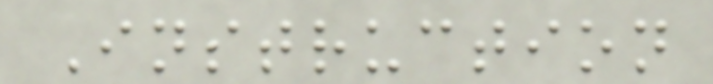Instruction
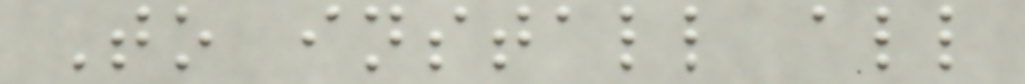To install all
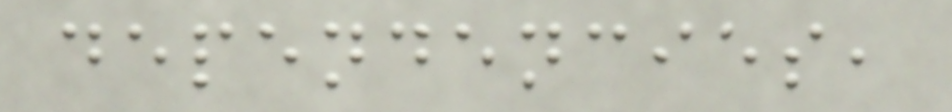dependencies,
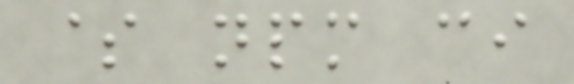$ npm ci
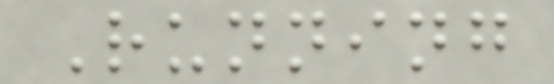Running
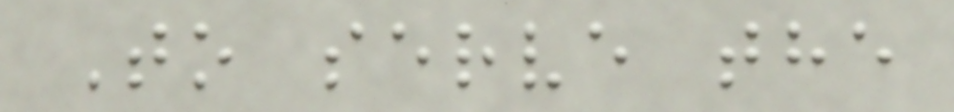To serve the
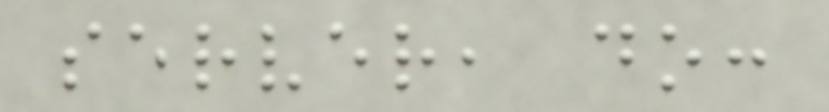server, do:
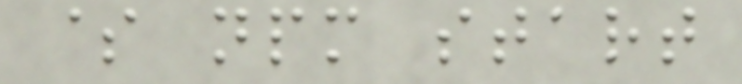$ npm start
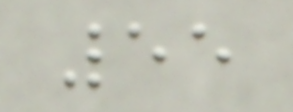55
